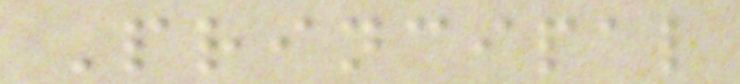Principal
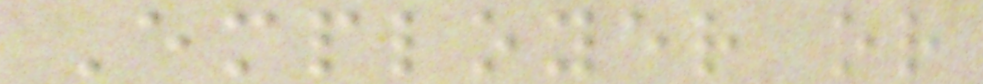Employer or
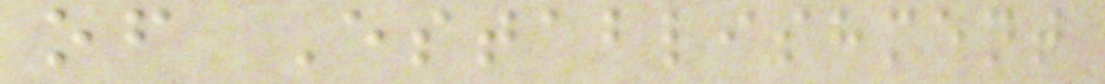of Establishment
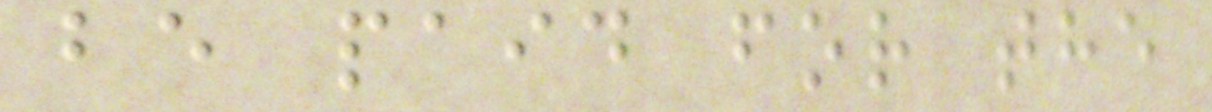be paid for the
